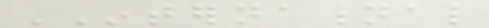INTERNATIONAL
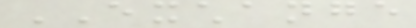EXCHANGE
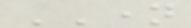NAME
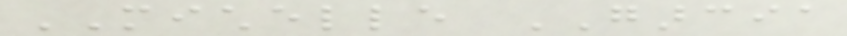MICHELLE GARCIA
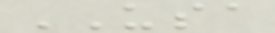USA
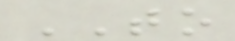TO
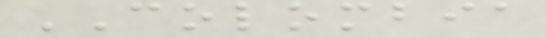COLOMBIA
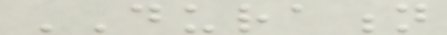DURATION
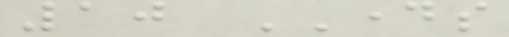10 DAYS
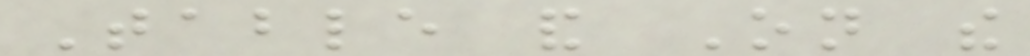Table and On the
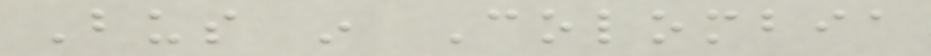Bus in Colombia
